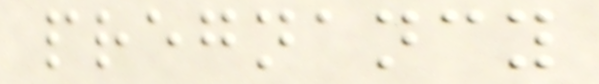pregnancy
